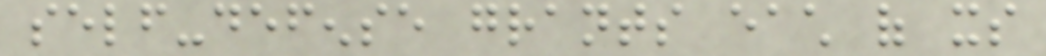self-defense grants each of its
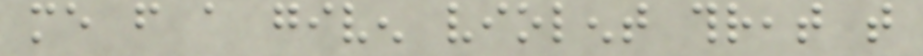me from a given violent threat that
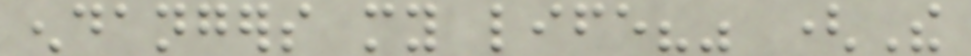endangers my life?" (The
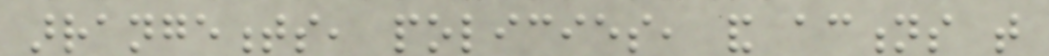arrangements, policies, and actions that
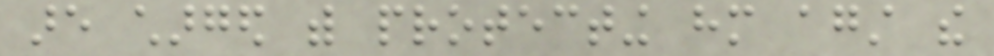are charged with protecting him against the
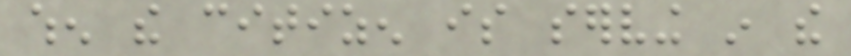when the citizen is serving in the
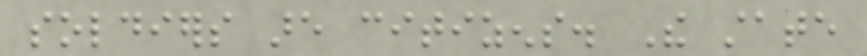soldiers are citizens. The state
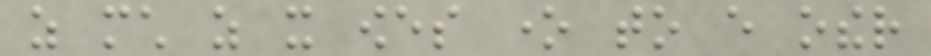as much as it owes one to every other
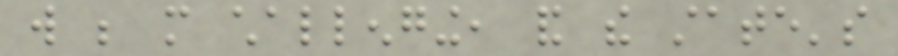will be more challenging, and the state's
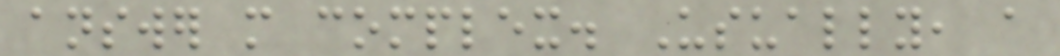answer more complex. Usually, a
